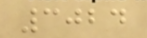3024
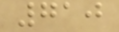710
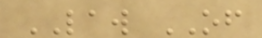LAW OF
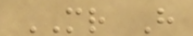MR H
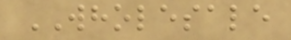WHOLESALE
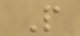P
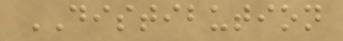DISTIBUTION
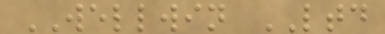WELLWIN LTD
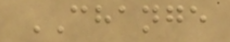CHANGE
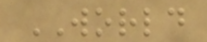WORLD
